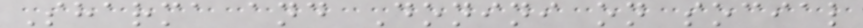Sharma and Donini on social
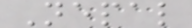Nepal
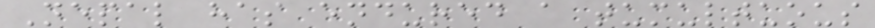Nepal has endured a tumultuous
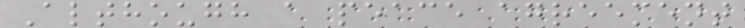Although a peace agreement
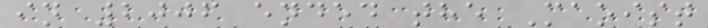in 2006 ended the Maoist
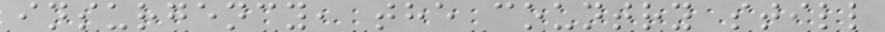insurgency, the country still
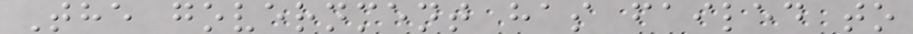The government has failed to
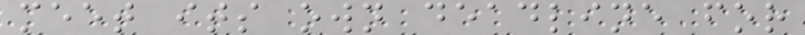meet its own deadline for
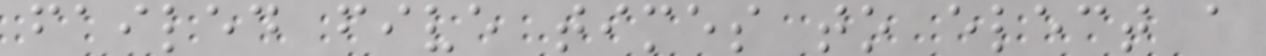failed five times to elect a
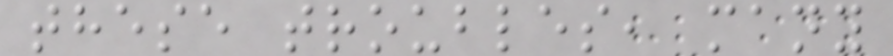these troubles, many
